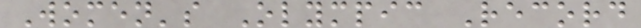Women's Olympic Record
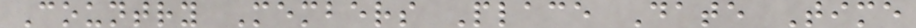Country Members Place Date Time
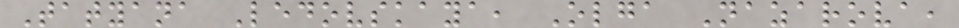Tatyana Ledovskaya, Olga Nazarova,
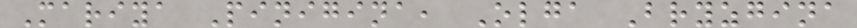Mariya Pinigina, Olga Bryzgina
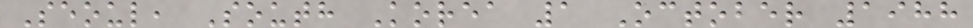Seoul, South Korea 1 October 1988
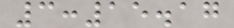3:15.17
